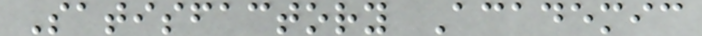Satisfactory Academic
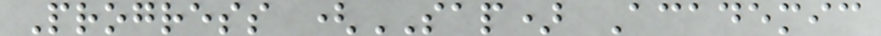Progress (SAP) Academic
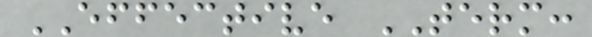EFFECTIVE TERM:
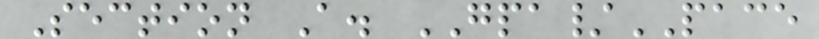Section A. GPA/PACE
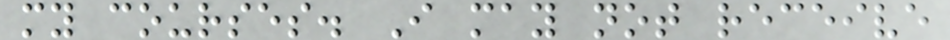my courses. I may not receive
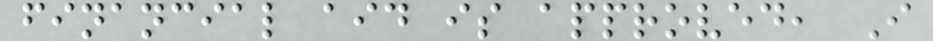financial aid is approved, I
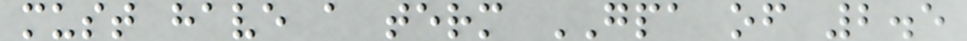must have a term GPA of 2.5
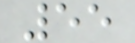55
